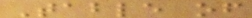Table of
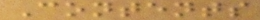Contents
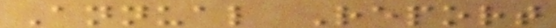Annual Report
